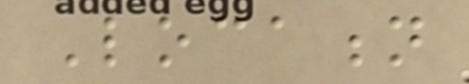Location
